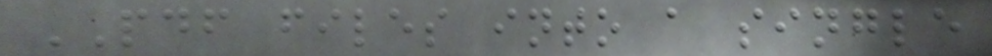PDF files into a single
